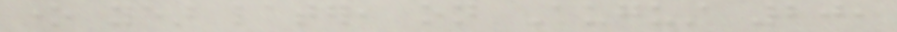one year later, on August 20,
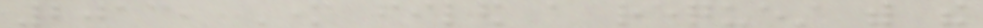2013, Mother filed a request with the
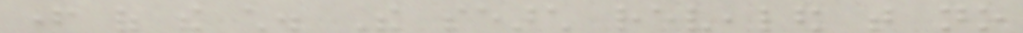father of the child. The search revealed that no
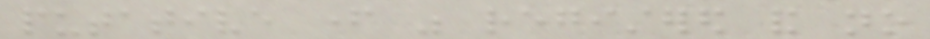putative father was registered and no
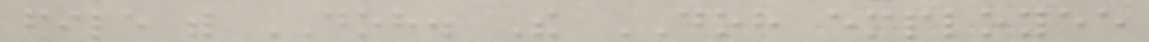file with DOH. The DOH employee
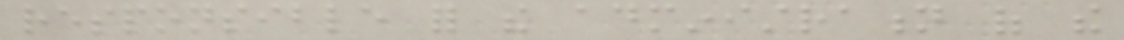responsible for the administration of the
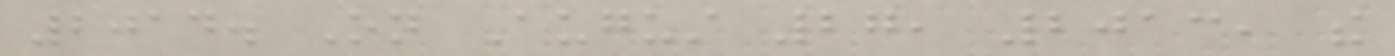2014. On August 27, 2013, the
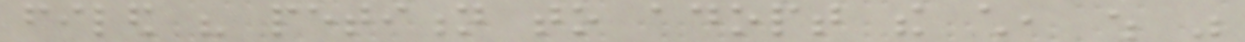filed his petition to adopt the child, which was
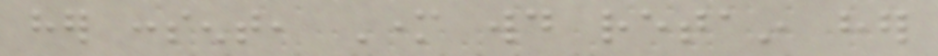her consent, Mother would retain her
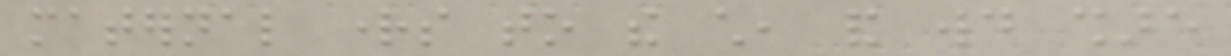maternal rights to the child, and would share
